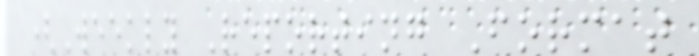(Weekly Reporting Format
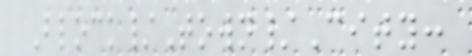Block/Town/City:
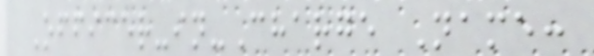Officer-in-Charge Name:
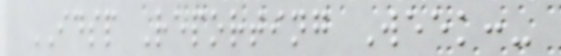IDSP Reporting Week:-
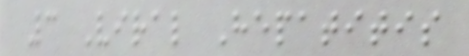3 Viral Hepatitis
